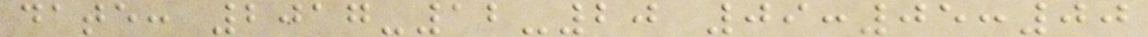date: 2017-12-20 09:05:00
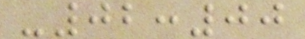-02:00
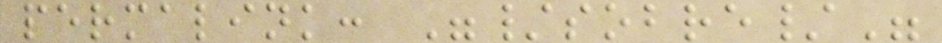permalink: "/sobre/"
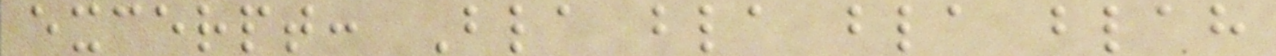excerpt: Bla bla bla blah
